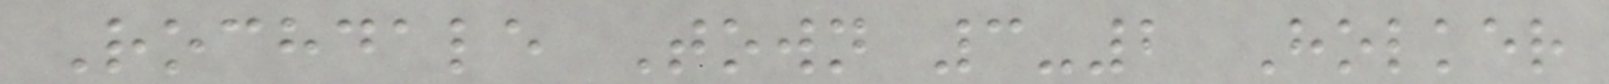Rochdale Town 3-2 Holker
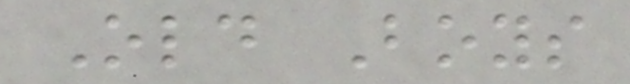Old Boys
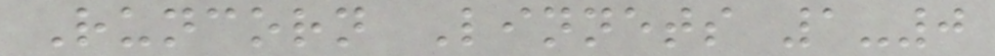Runcorn Linnets 1-0
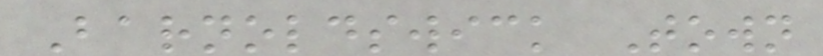Barnoldswick Town
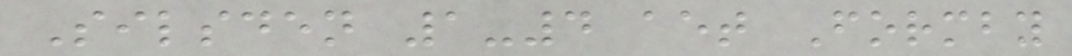Silsden 1-4 aet Formby
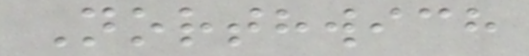Northwich
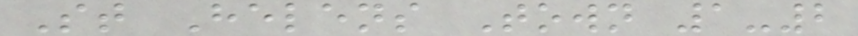St Helens Town 1-2
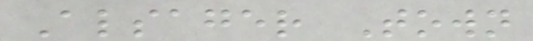Alsager Town
